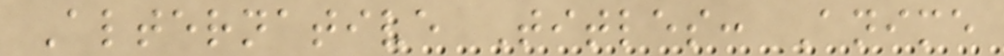Alternative Titles: Anime
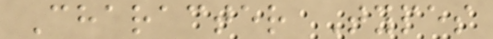Character Types
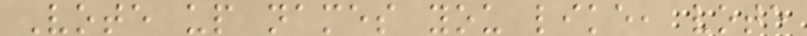Vote up names you like, vote
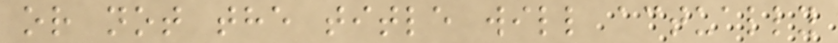or not the title will actually
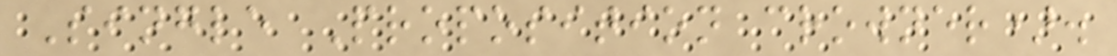Single Proposition crowner).
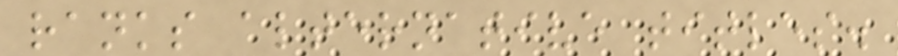ranks alternative titles.
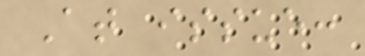At issue:
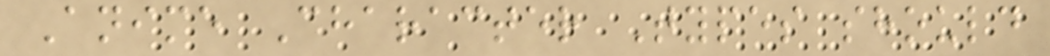Anime Character Types should
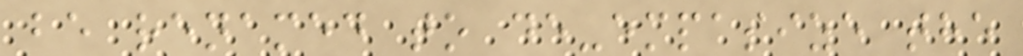be renamed to de-empasize the
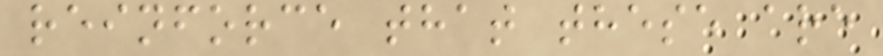reinforce that these are
